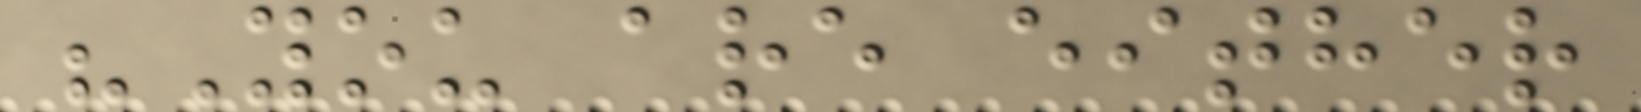"You are either
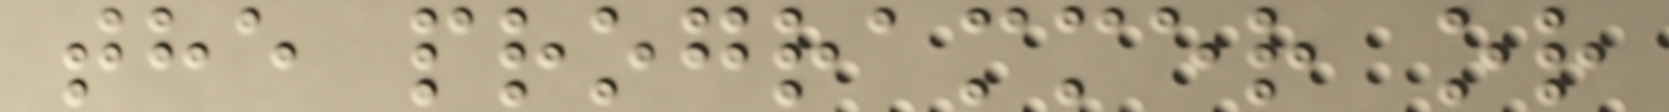the programmer or
